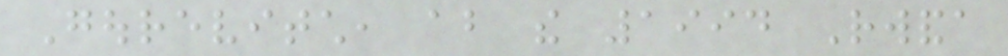Gourevitch, about the 1994 Rwanda
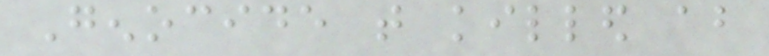Genocide that killed about
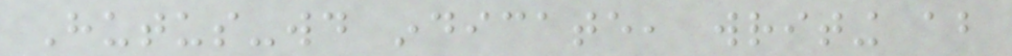Hutus-would indicate, writing about
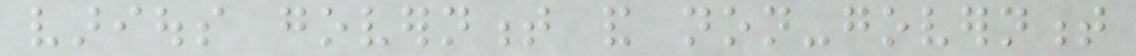various government and non-government
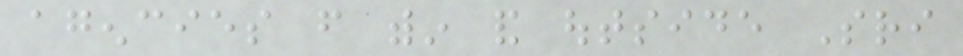agencies from within and outside Sri
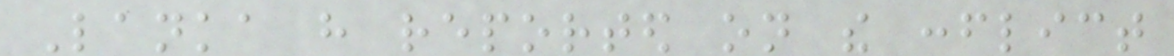Lanka have reported on the conflict
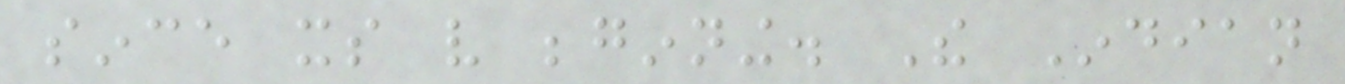since its very beginning. The Indian
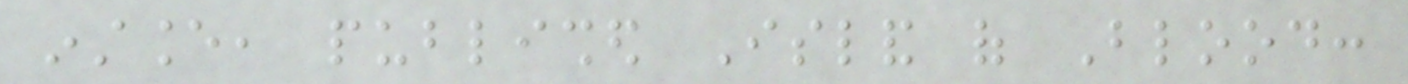instance, published Island of Blood:
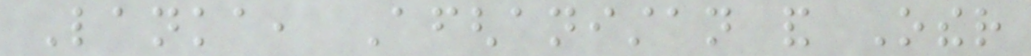Lanka, Afghanistan and Other
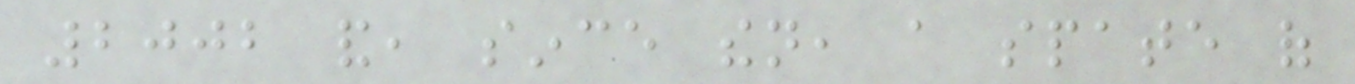2002 and, since then, a spate of
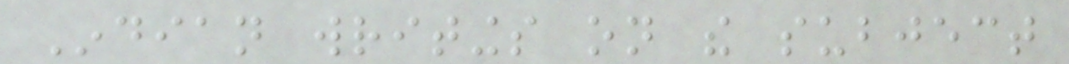Indian writings on the subject
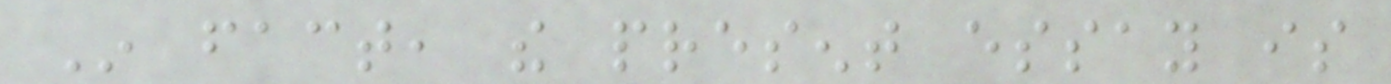In fact, the present essay is
